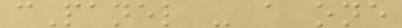cPanel - a one
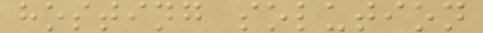hosting solution
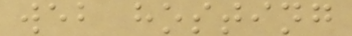web hosting
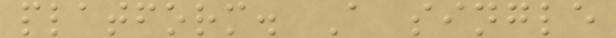platform. A single
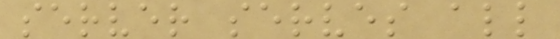server serves all
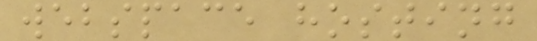webspace hosting
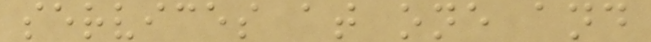services at one and
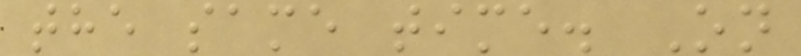the same time. On
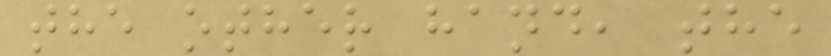the other hand, the
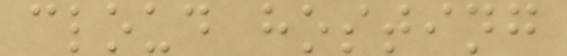cloud hosting
